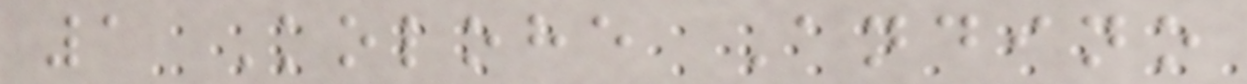1 Kolohe Andino
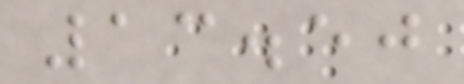13.50
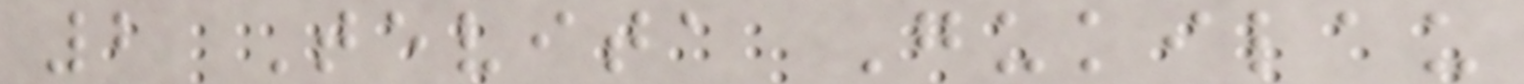2 Tevita Gukilau
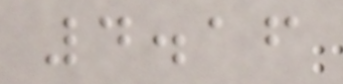4.16
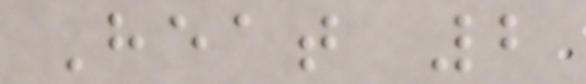Heat 2
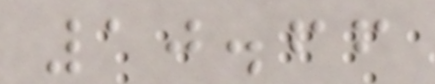10.66
